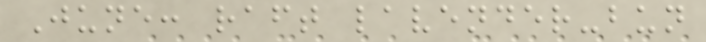June: raft lavender-bun
